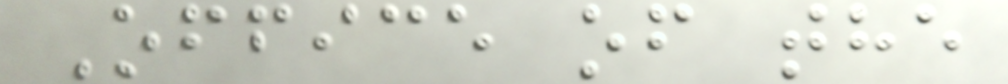Office of the
